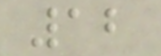12
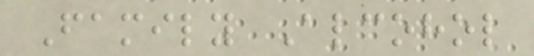Family Alcohol
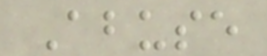Abuse
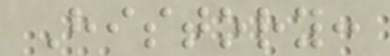History:
